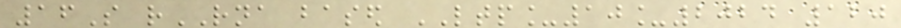16S rRNA based LTP_10_2024 120
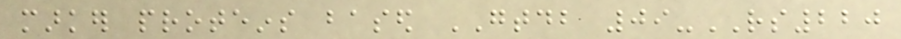marker proteins based GTDB 09-RS220
